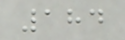184
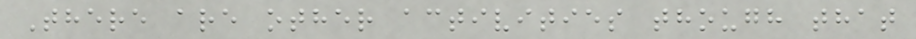There are other activities though that
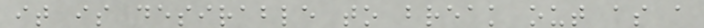it is desirable to break out as a
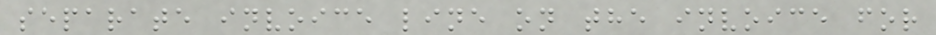separate invoice line on the invoice for
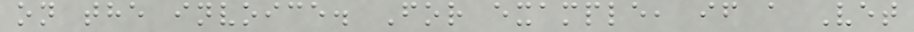on the invoice. For example, if a Vet
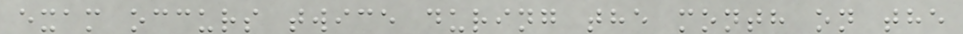exam occurs twice during the month on the
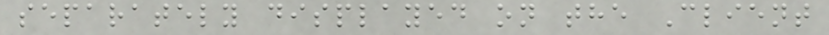separately displayed on the Client
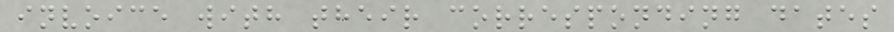invoice with their corresponding dates
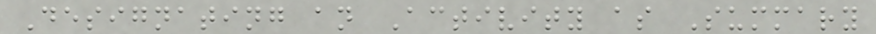Designating an Activity as Summary
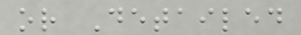or Detailed
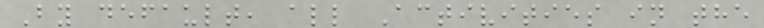By default, all Activities in the
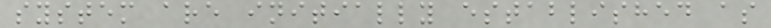system are initially established as
